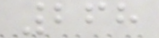268
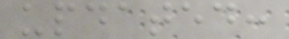updated:
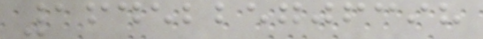1645225706398
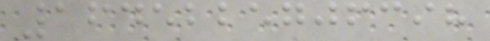1645225706398
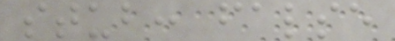stub: false
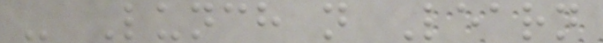- Lunch n Learn
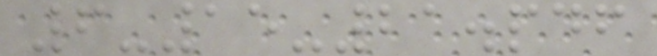6-15-21.pdf
